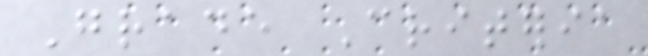Grade Criteria
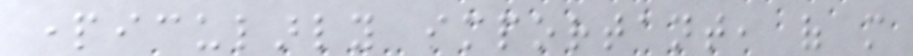particularly important, of more
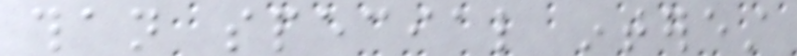than special interest
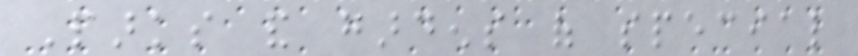Parks and gardens of special
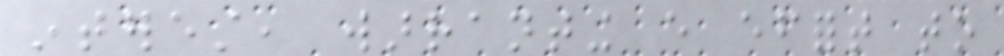interest, warranting every effort to
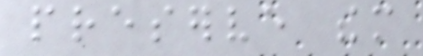preserve them
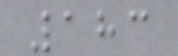183
